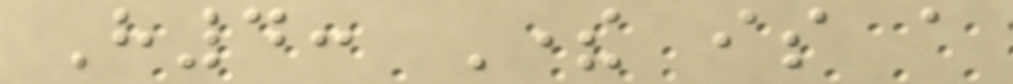H4: There is a
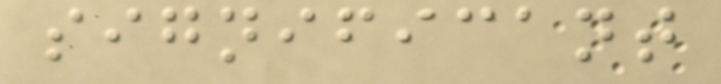significant
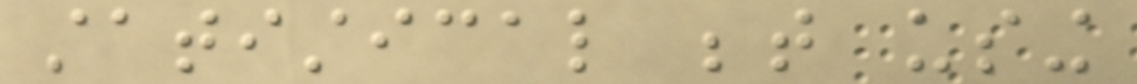statistical between using
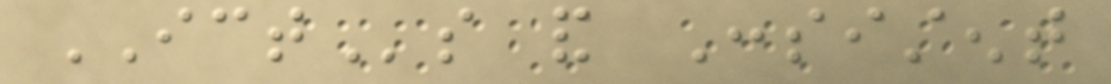ICTs and Consistent
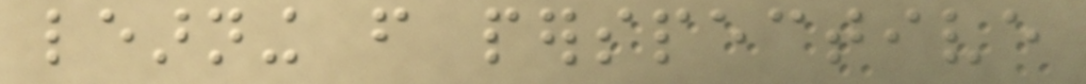learning from perspective
